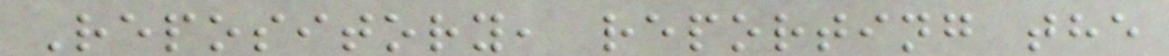Repository, reporting the
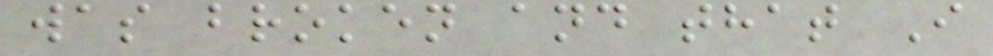was broken and that I
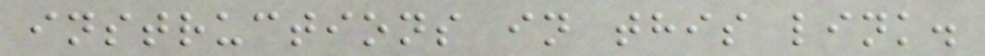instructions in this link.
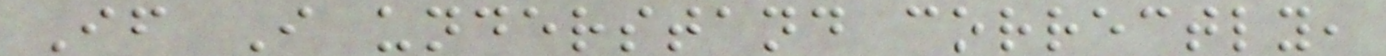If I understand correctly,
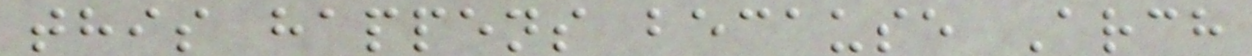this happens because Arch
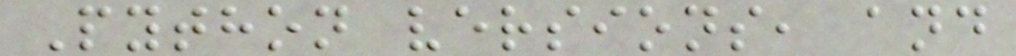Python versions, and
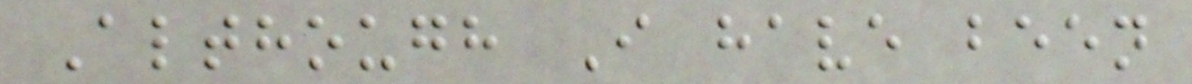Although I have been
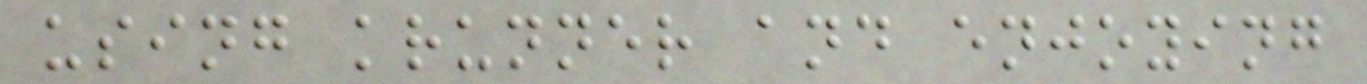using krunner and enjoying
